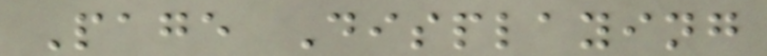Page Displaying
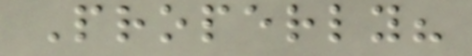Properly?
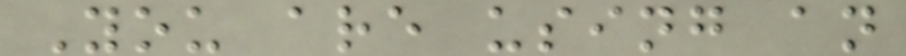You are using an
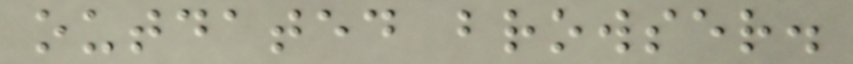outdated browser.
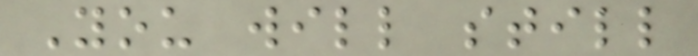You will still
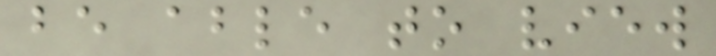be able to view
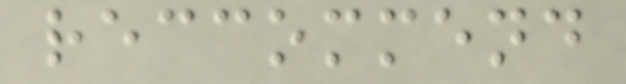reccommend
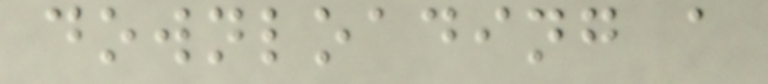downloading a
